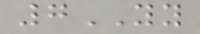7YY
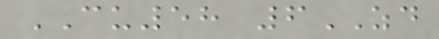CU58 6ZD
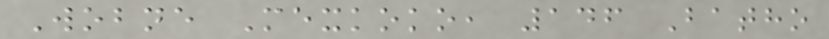Wobne Mexkoko, 146 Batho
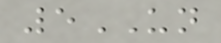5UN
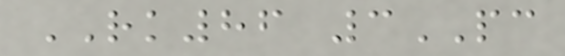RK86 3PC
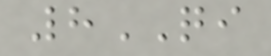8QI
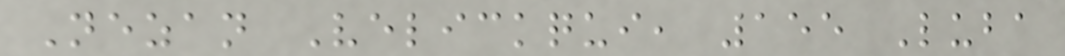Nezan Velickqui, 155 Luba
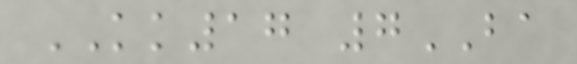KK17 7BA
